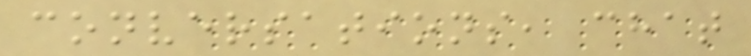conversations, chat
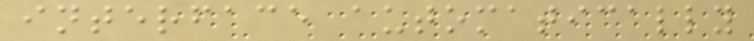interface automatically
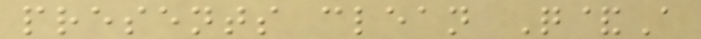presents clean Q&A
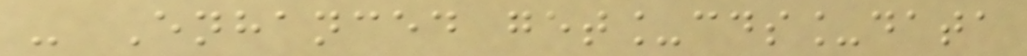- Enhanced get_cds_data
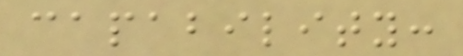capability:
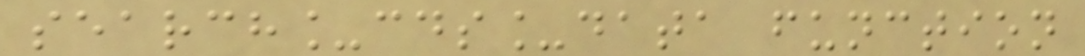search_cds_data function
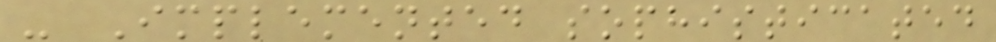- Implemented sophisticated
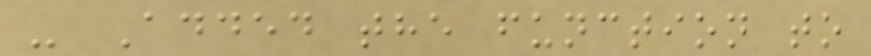- Added the function to
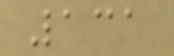131
